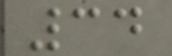34
